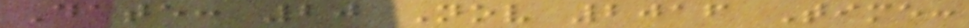Date: 20 Nov 2016 Time:
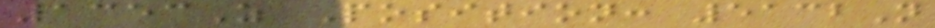1353Z Position: 5132N
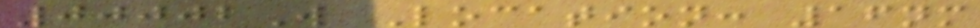00002W Location: 16nm
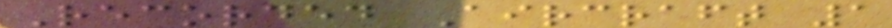Recorded Aircraft 1
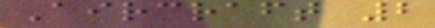Aircraft 2
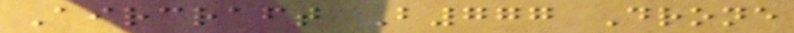Aircraft B777 Drone
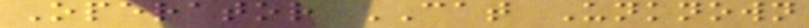Operator CAT Unknown
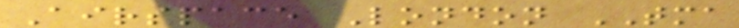Airspace London TMA
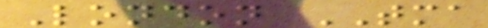London TMA
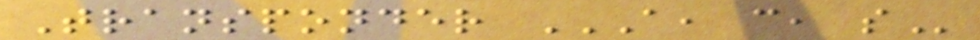Transponder A, C, S
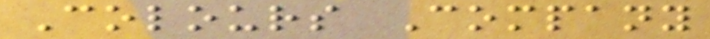Colours Company
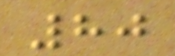80
